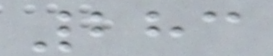283
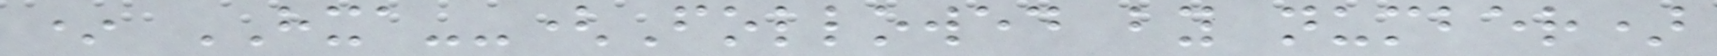* HXA--(Followed by number)
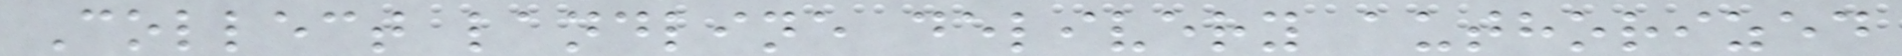Collect landline delivery authorized
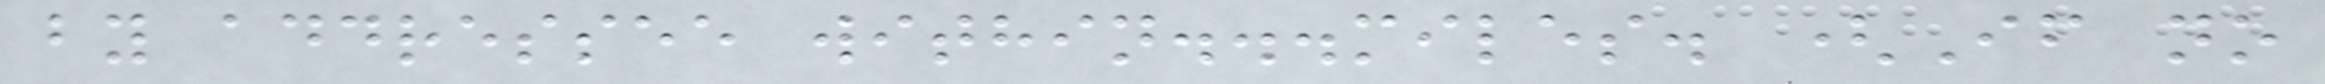by addressee within...miles. (If no
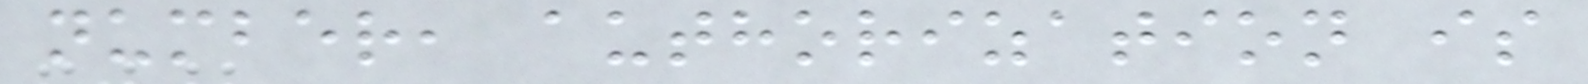number, authorization is
